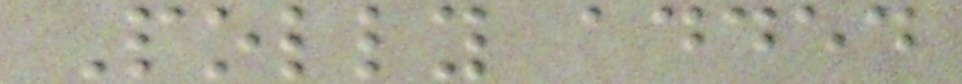Polly added
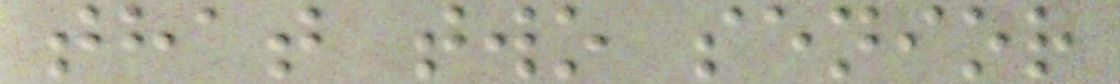that two senior
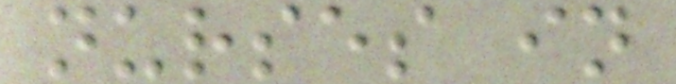nurses in
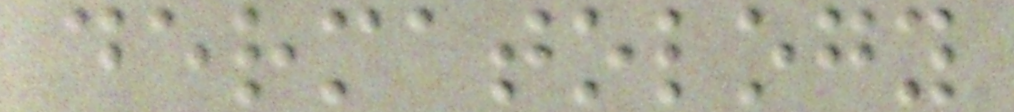dermatology
